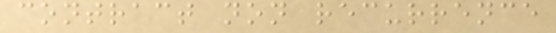contract non recurrence
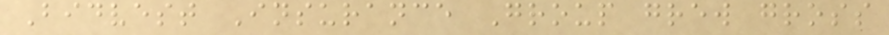Bidvest Insurance Group grew gross
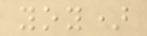yoy)
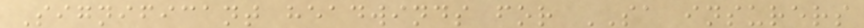Significant headwinds for SA insurers
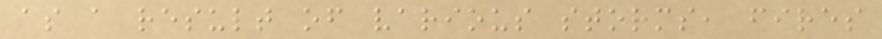as a result of various storms, fires
